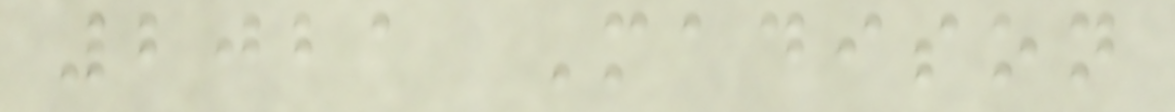2021 Madison
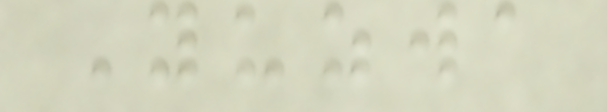Yuzwa
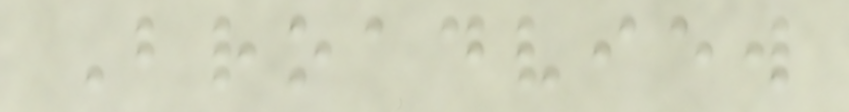Broadview
